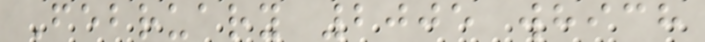February 2005 which
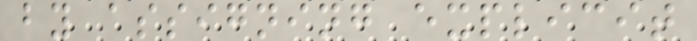by assigning explicit
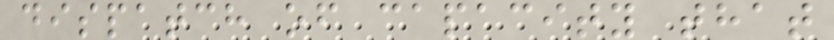dispatch of capacity that
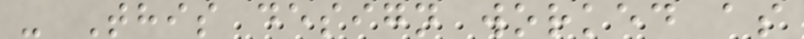- This design worked as
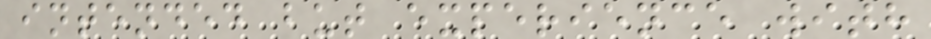intended but experience with
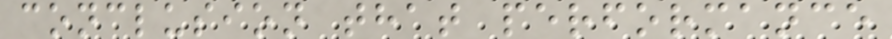conclusion that performance
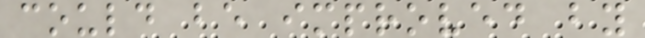could be improved by
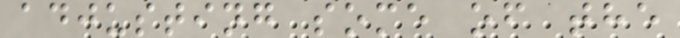adjusting some of the
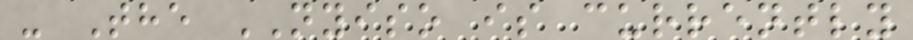- The NYISO is currently
